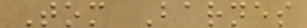Tom Barnes
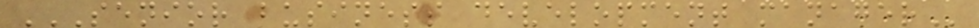SENIOR BUSINESS DEVELOPMENT MANAGER
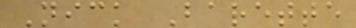Nick Barette
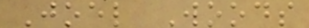Joel Woods
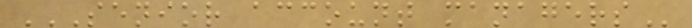SENIOR ACCOUNT MANAGERS
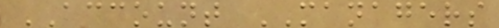ACCOUNT MANAGERS
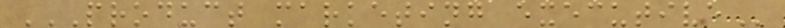PRODUCT MARKETING EXECUTIVE
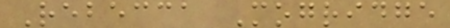Rebecca Mogridge
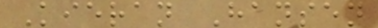Kieran Hansen
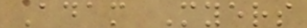Adam Myers
